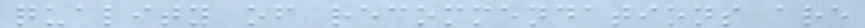quality of recommendations are
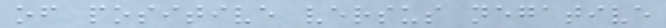of positive versus negative
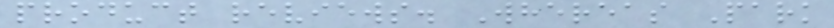product reviews. Whereas Park
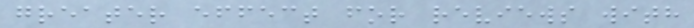greater effect for reviews with
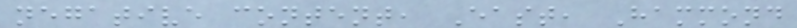negative content, East, Hammond
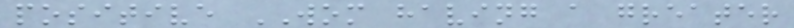positive WOM having a greater
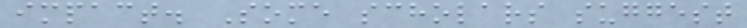impact. Some scholars suggest
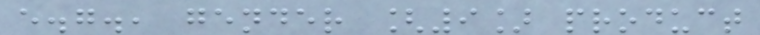e.g., gender [9] product
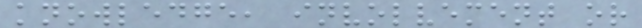knowledge, involvement or
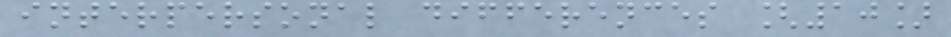interpersonal differences [10]
